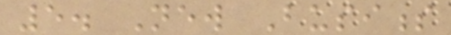5. New Business
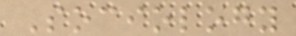Sociology
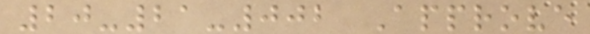20-21-002 Approve
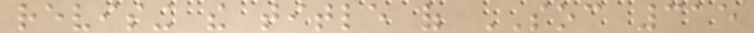revising the title of SOC 315
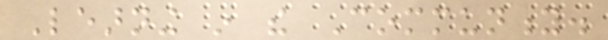Learning in the Community.
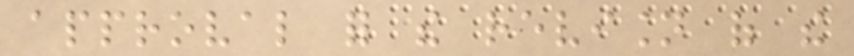approval for the revision of the
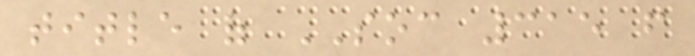title of SOC 315 from
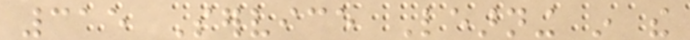315 Service Learning in the
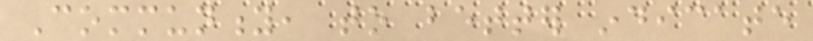Community, to better indicate
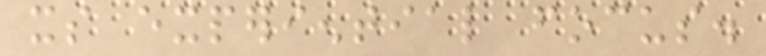its experiential focus.
